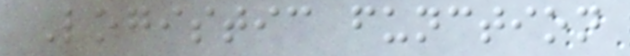Logistic function
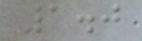1.0
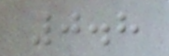0.8
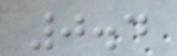0.4
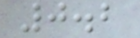0.2
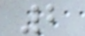2
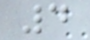4
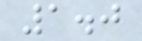1.0
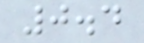0.4
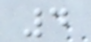4
